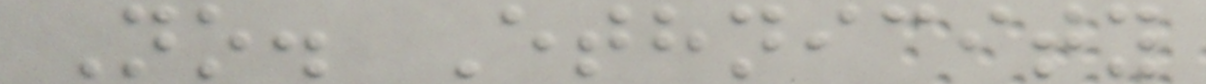No. Ethnicity
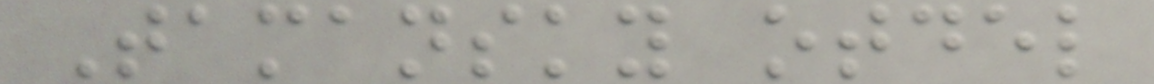Tamansky otdel
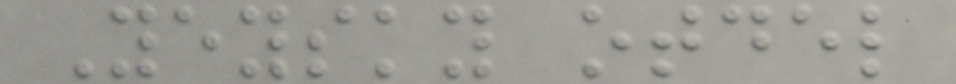Yeysky otdel
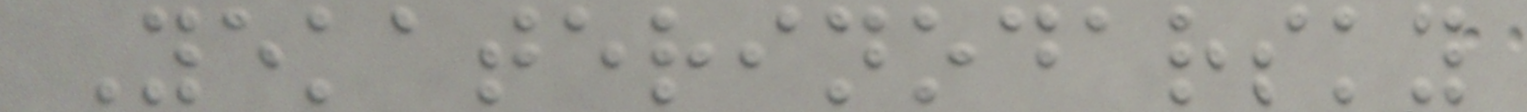Yekaterinodarsky
